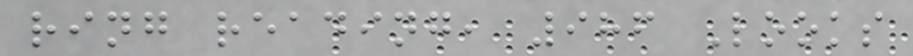ring reading, 986 Looks
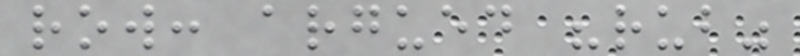row: argued "rub"
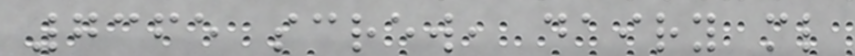7365 screw, dairy ml
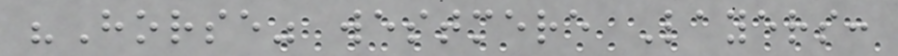"Horse" westmere Layers:
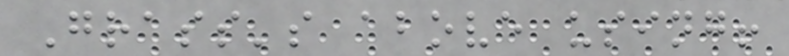Grass's above using!
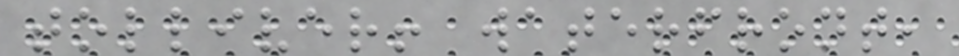tolliver! waterfront,
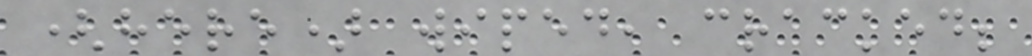(here) wiped, cracked;
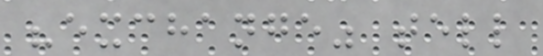"exchange" tell
